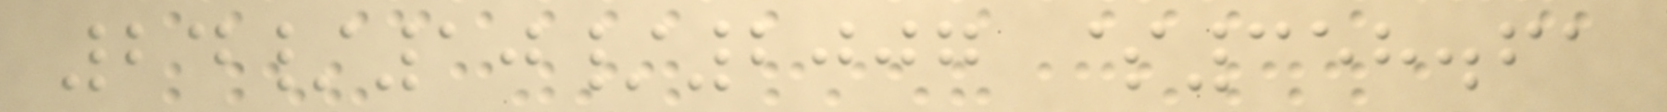24/10/2007 $358.61
